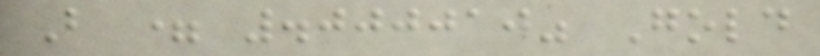B = .000010" Gold
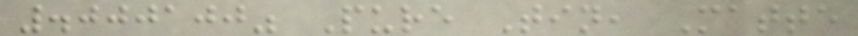.000100" Pure Tin, Matte
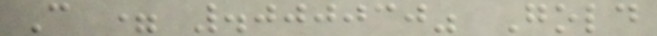C = .000030" Gold
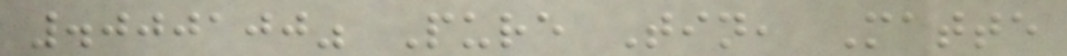.000100" Pure Tin, Matte
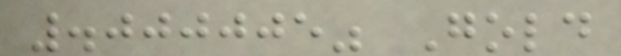.000005" Gold
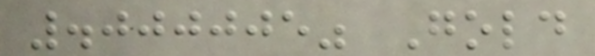.000005" Gold
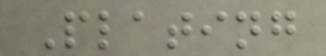Plating
